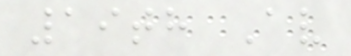19th Av
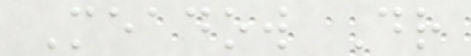Meadow Dr
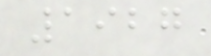1927
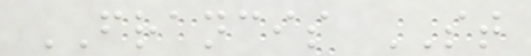FRANCIS ST
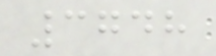3748
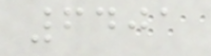6401
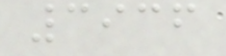3936
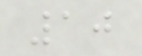10
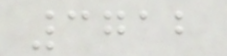3712
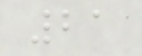21
